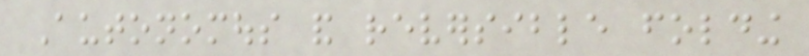Autonomous and reversible folding
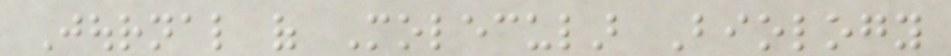Journal of Molecular Biology
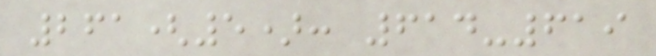261(5): 614-619
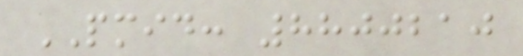PMID: 8800210
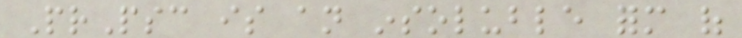PrPsc is an insoluble form of
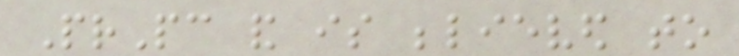PrPc and is believed to
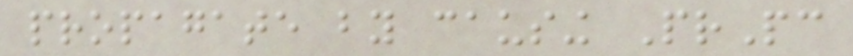propagate by causing PrPc
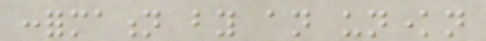conformation by an unknown
